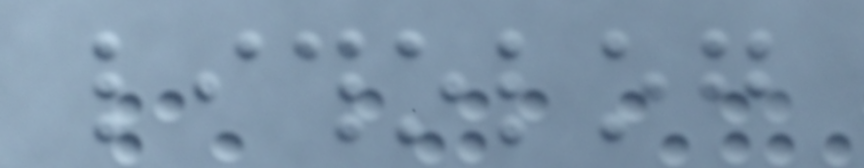litholog
